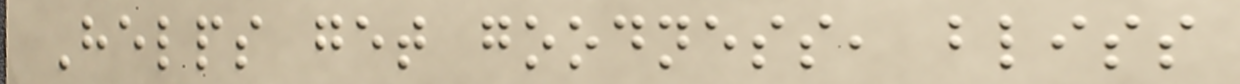Helps get goodness, bliss
